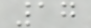17
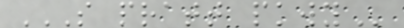S PRATT PKWY
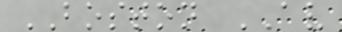BOSTON AV
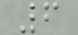6
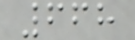668
